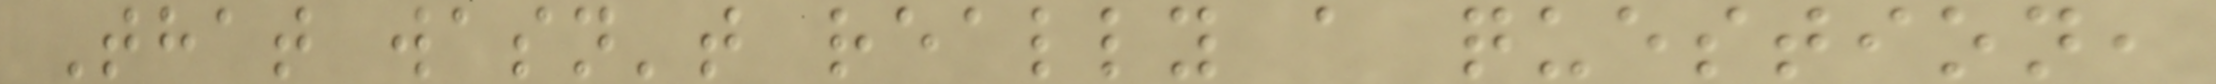That wasn't really a question,
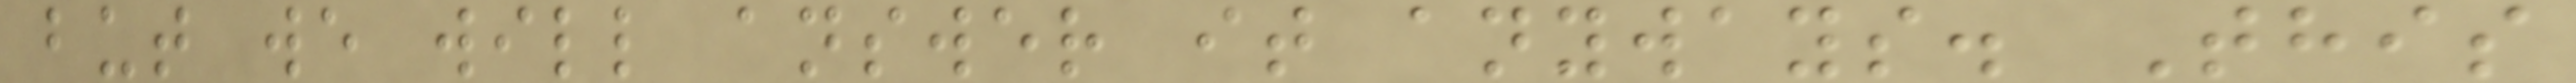but we will answer it anyways. This
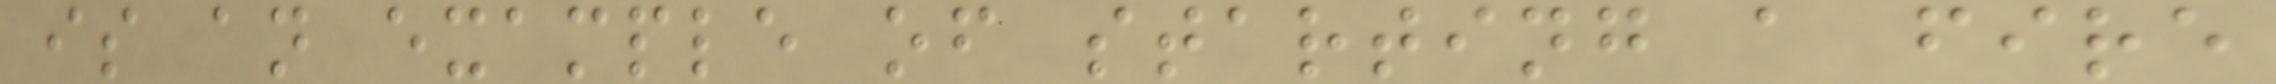is an example of starting a fire
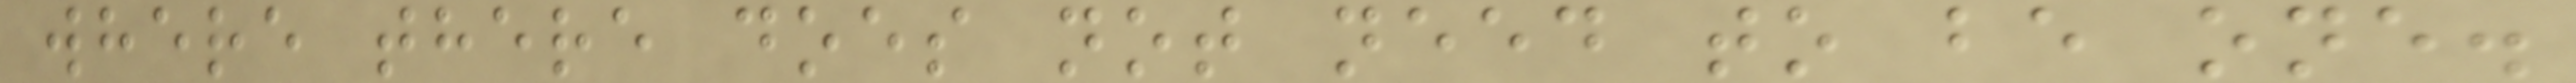where there does not need to be one.
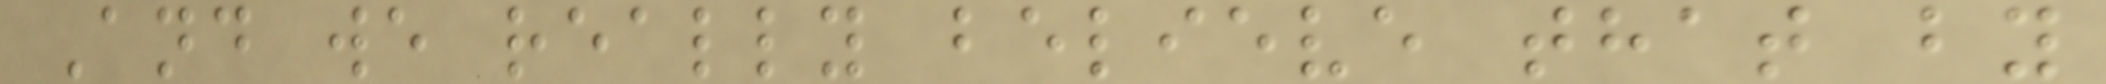And we really believe that by
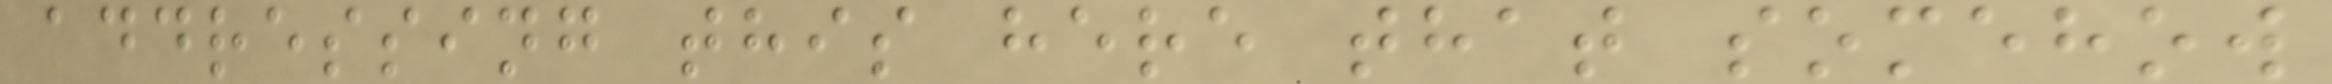addressing this here that somehow
